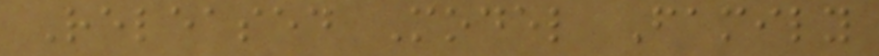Released Model Family
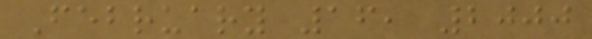February 16, 2000
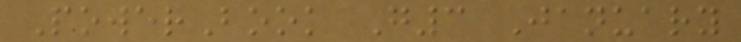PowerBook G3 January
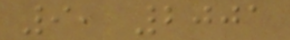9, 2001
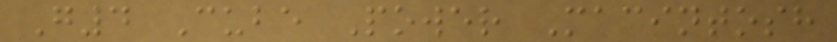G4 Cube Power Macintosh
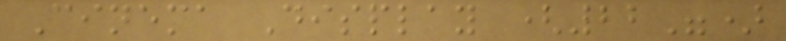Cinema Display (22")
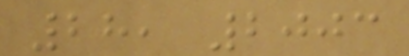28, 2003
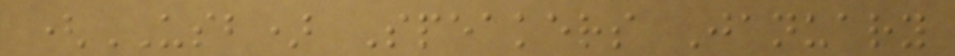(USB) Speakers January
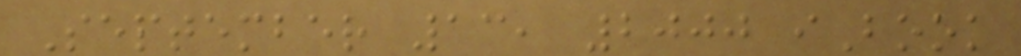September 13, 2000 iBook
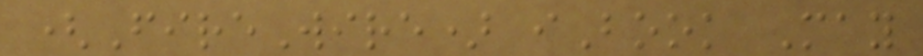(FireWire) iBook May
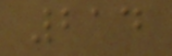214
